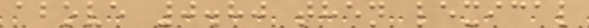above 0.80 then lexical
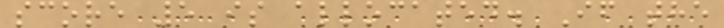score 5 is allocated. If the
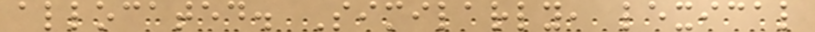allocated. Similarly, lexical
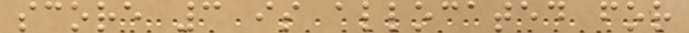score 3 is allocated for
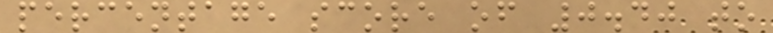percentage score of 0.40 to
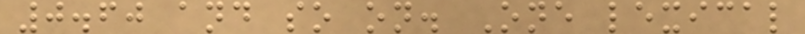0.60 and so on. One lexical
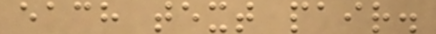each text pair.
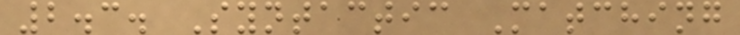2.3. Syntactic Matching
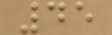45
